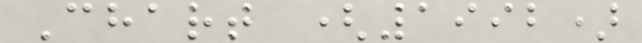Chart (1992)
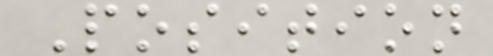Position
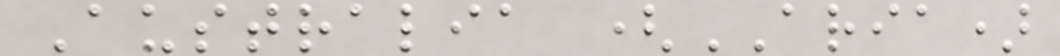Australia (ARIA)
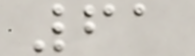61
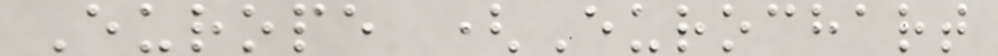Europe (Eurochart
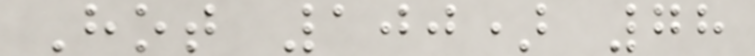Hot 100) 78
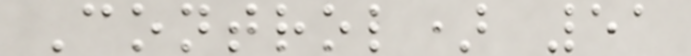Control) 51
